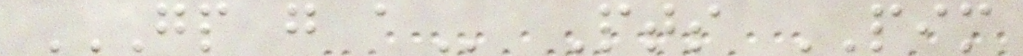GP G A Pts PIM
